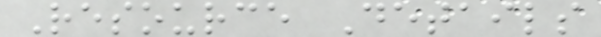Resource Details
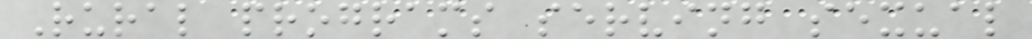Rural programs serving sexual
